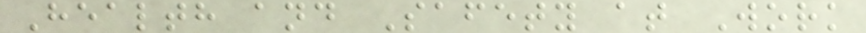Health and Safety at Work
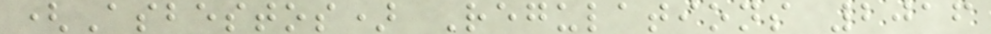(Asbestos) Regulations 2016
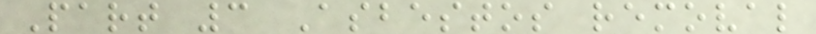Part 3 Asbestos removal
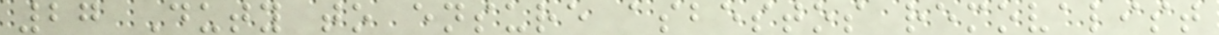27 Duty to ensure asbestos removalist
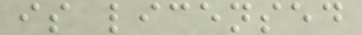is licensed
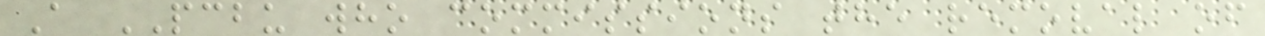A PCBU who commissions the removal of
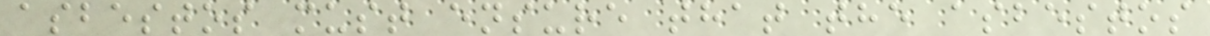asbestos must ensure that the asbestos
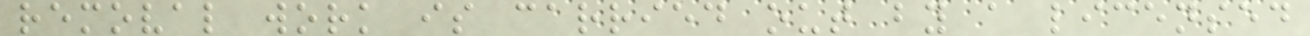removal work is carried out by a licensed
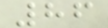86
